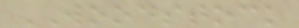WOODSTOCK
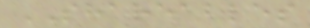SHAREABLES
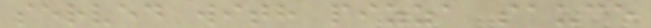served with pizza sauce
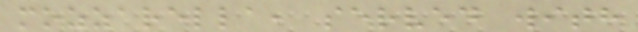mozzarella, served with
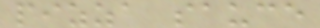pizza sauce
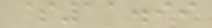$11.99
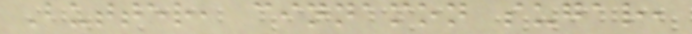Butter, cinnamon sugar,
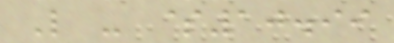L - $10.99
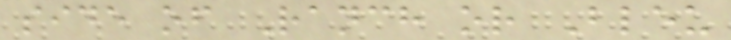side of Ranch or Bleu
